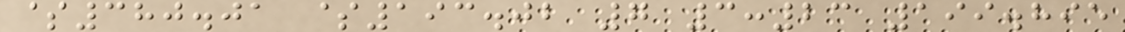$380.01 $193.02 7 3:23 199.895
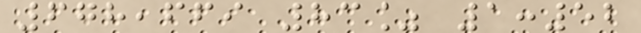678,669 83% 1:52
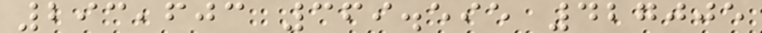293,603 369.595 427005
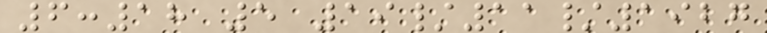6:18 5 19/11/1927
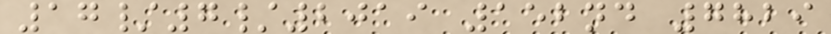17/7/2019 152nd 7829
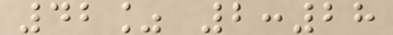42% 2:28
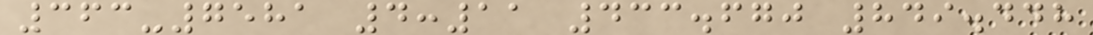363-7581 4:11 433.670 849.448
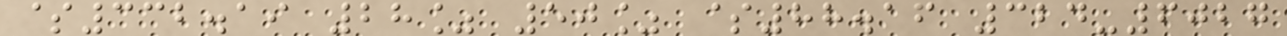$332.19 28% 50% $88.16 324-6027
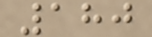180
